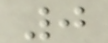0
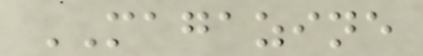MAGAZINE
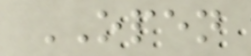OPEN
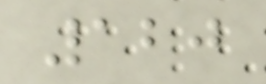120
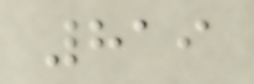819
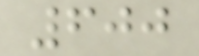600
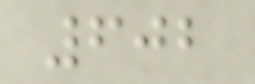602
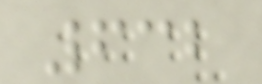632
